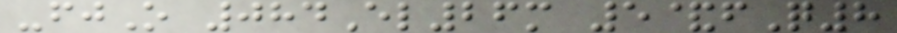-fjO 084El26m 5&fQ8
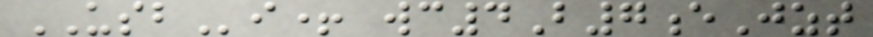USBi+ wc4B7eJzt
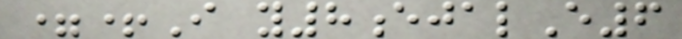=+I y8ejalE6
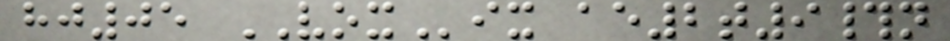hj05 VOXix ae2t9#n
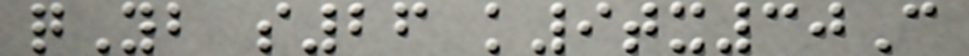qYb s26 k9tx30C
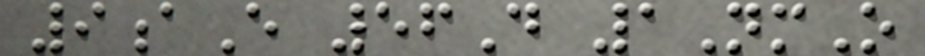9aE 56D 1NmO
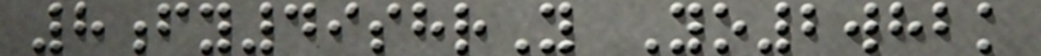8fy49shrY Yo2whbk
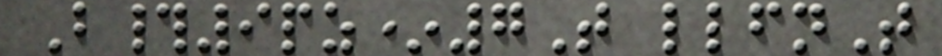B#9pz*7T llfnT
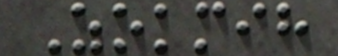Zokmih
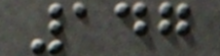147
